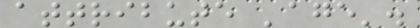attribute 'age'.
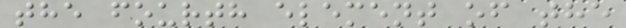the fourth element of the
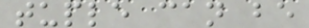tuple can be
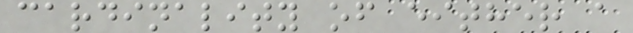cardinality of either a
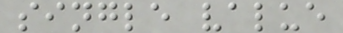single value
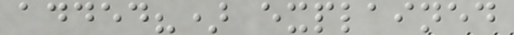added?) explained
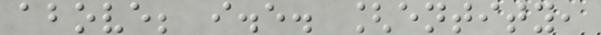above; i.e. [entity,
